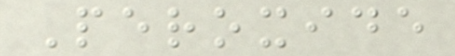Peroxide
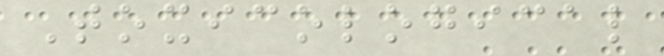Toxicological
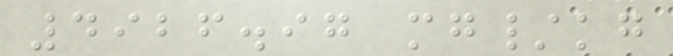4926.97 mg/kg
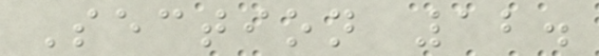Section 12.
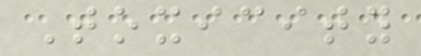Toxicity
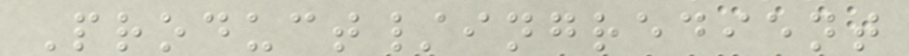Product/ingredient
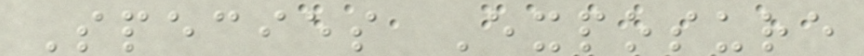Species Exposure
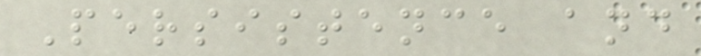Persistence and
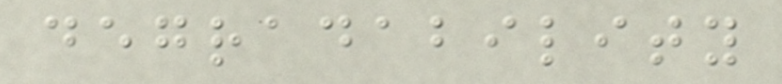degradability
